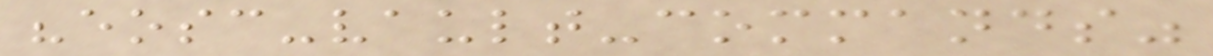"eosc-vault-commands"
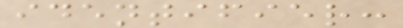identifier:
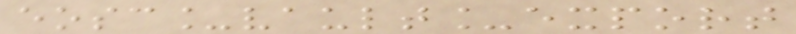eosc_vault_export
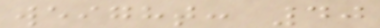weight: 40
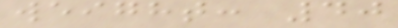weight: 40
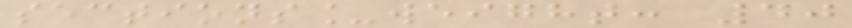sections_weight: 40
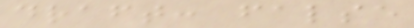draft: false
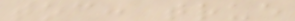toc: true
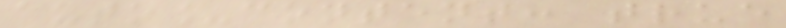auto_content: true
